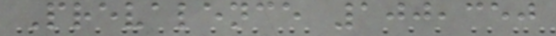Prevalence 100,350
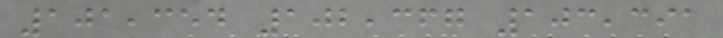101,354 102,367 103,391
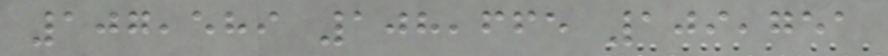107,589 108,665 109,751
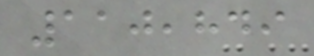110,849
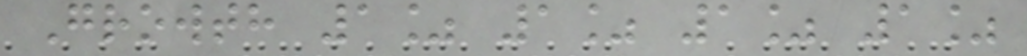Growth 1% 1% 1% 1%
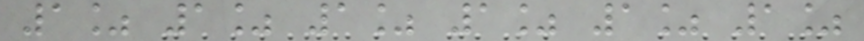1% 1% 1% 1% 1% 1%
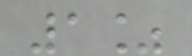1%
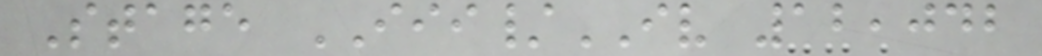Stage III/IV 12,042
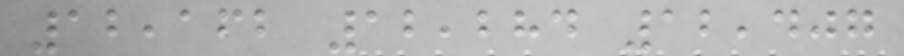12,162 12,284 12,407
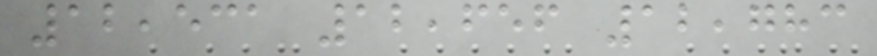12,531 12,656 12,783
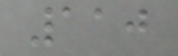110
